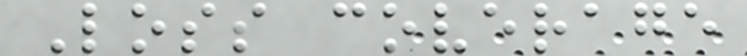Loss coverage
